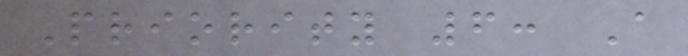Priority 6: A
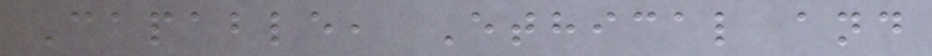Capable, Ethical and
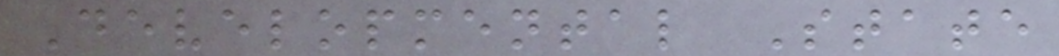Developmental State
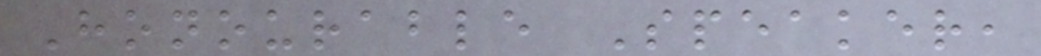Honourable Speaker,
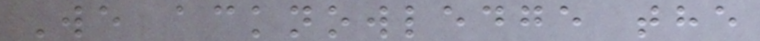We acknowledge the
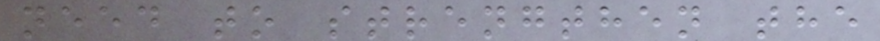need to strengthen the
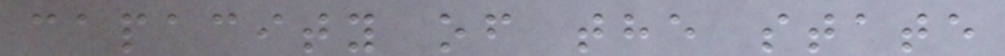capacity of the state
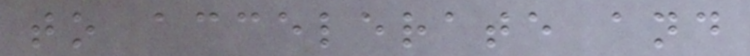to accelerate and
